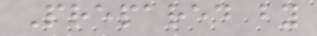Prepared by
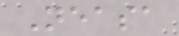Neasa
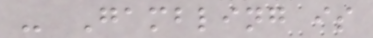- Gambling is
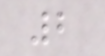2
